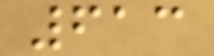613
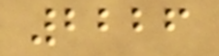2226
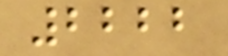2222
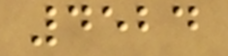4524
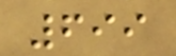699
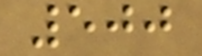500
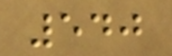540
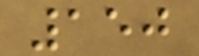150
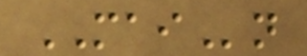MAIn
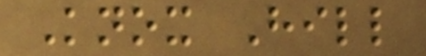Knox Hill
